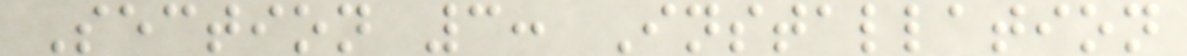Section 3: Installation
